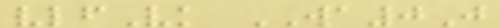vlfVk WA0J
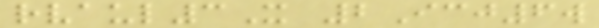rvaul3X 2Icj6w
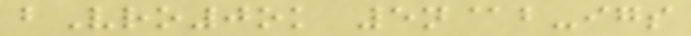bVro0ok 5n@b-igs
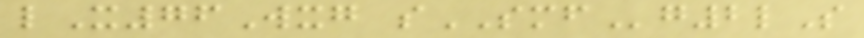lX76Wxg sSMFg2lS
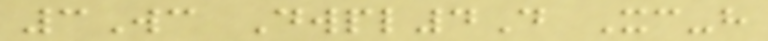3Wc Dwpl4D Xc-h
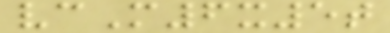vcM6x5t
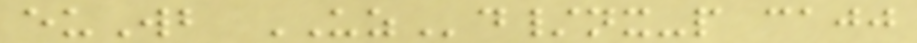euWb UZd/nx-p cajj
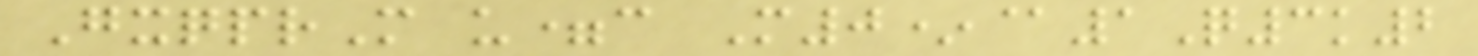GxqprM u=c M0*@1Q3k2
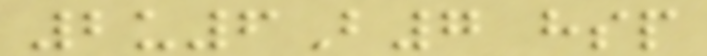2u6B7 hsp
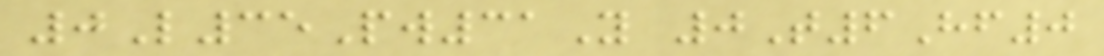0L35Pw31Y 0T6Hf0
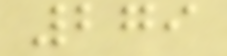279
